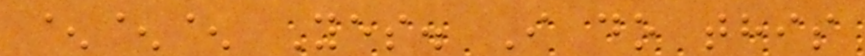^^^ Yes. I do this
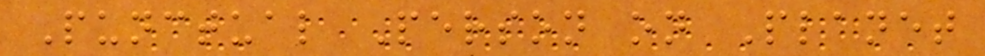Punctual Person on Planet
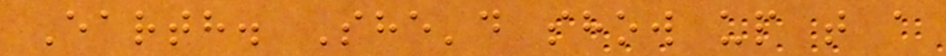Earth. She'd show up t a
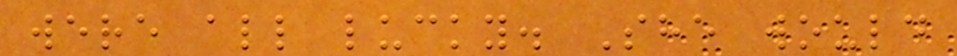were all lucky. She would
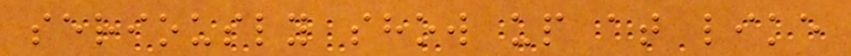seriously show up at like
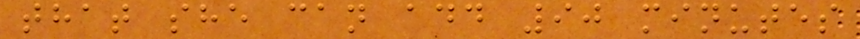that she can add 90 minutes
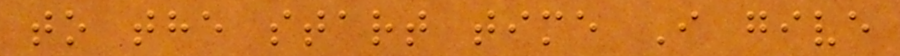to the start time I give
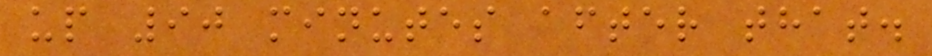up 90 minutes after that.
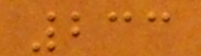233
